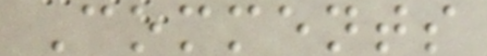Comments
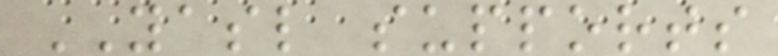YASL supports
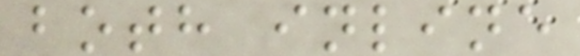both inline
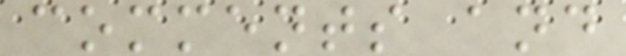comments and
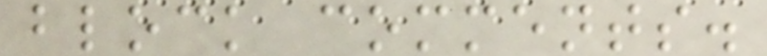block comments.
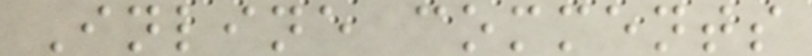Inline comments
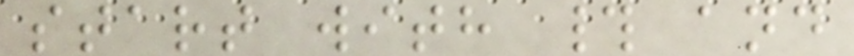start with # and
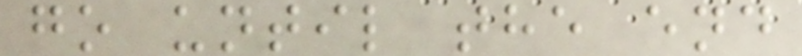go until the end
